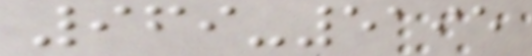969-5195
